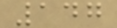147
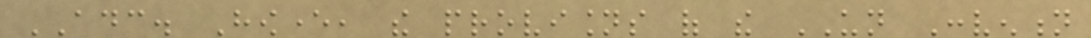ADC. However, the provisions of the UN Convention
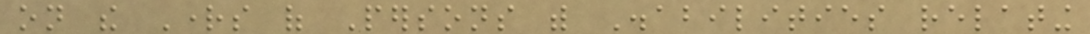on the Rights of Persons with Disabilities relating
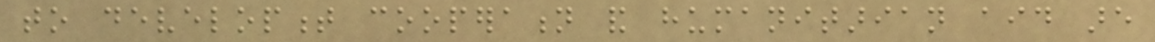to development cooperation and humanitarian aid are
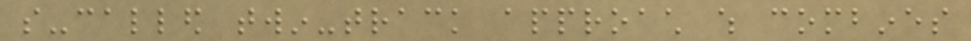so-called twin-track approach which combines
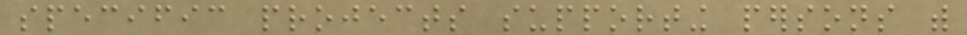specific projects supporting persons with
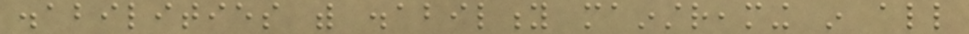disabilities with disability mainstreaming in all
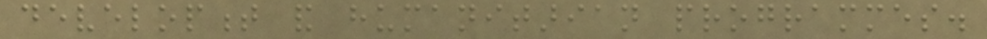development and humanitarian programmes.
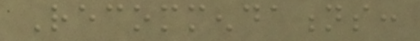Recommendations:
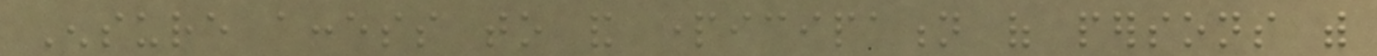Ensure access to and participation of persons with
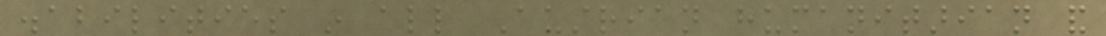disabilities in all Austrian humanitarian and
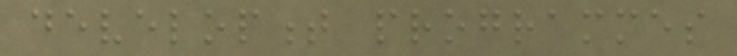development programmes
